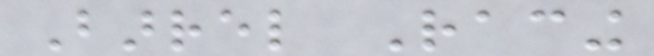Barrel Racing
